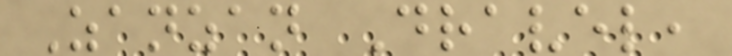Zanzan Dravel,
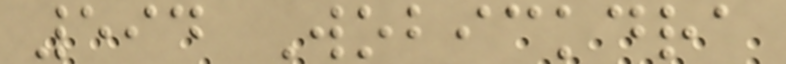594 Wobickdra
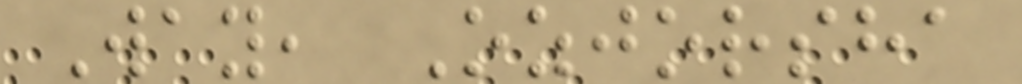Way, Ozjorsha
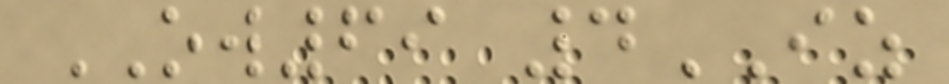OW69 4IZ
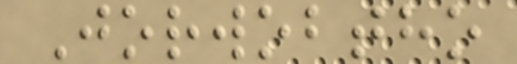Jorwobtho
